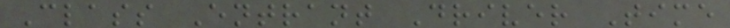Class Entrant Driver Time
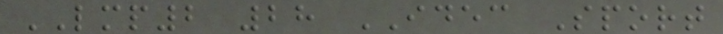LMP2 28 IDEC Sport
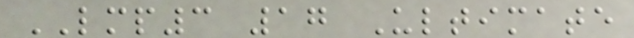LMP3 17 Ultimate
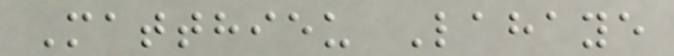Matthieu Lahaye
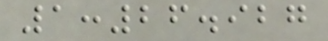1:26.927
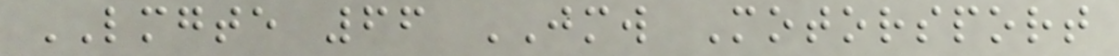LMGTE 66 JMW Motorsport
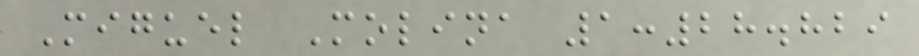Miguel Molina 1:28.829
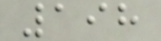198
